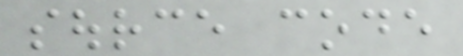source code
